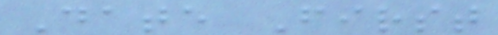Date First
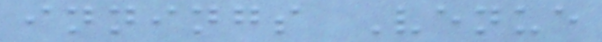innings Venue
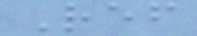Ref
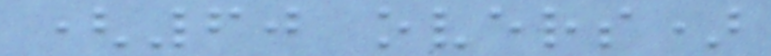(60 overs)
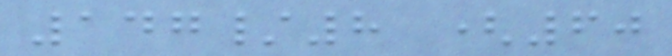147/8 (60
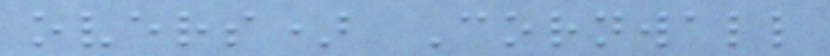overs) Cornwall
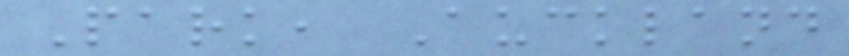Park, Auckland
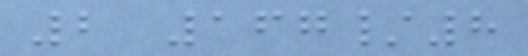2 167/8
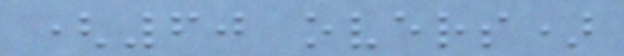(60 overs)
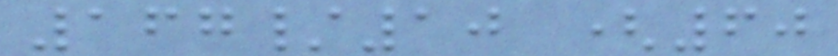167/10 (60
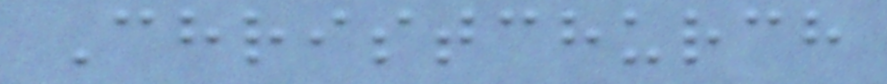Christchurch
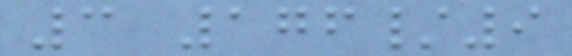3 176/9
